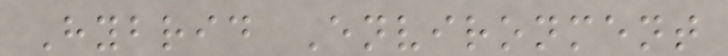Hybrid Environment
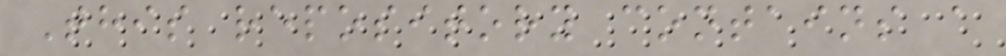This repository contains a
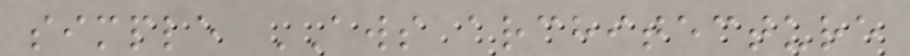simple AWS architecture
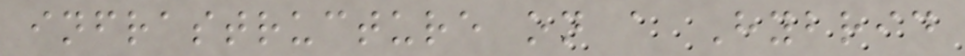infrastructure on a Hybrid
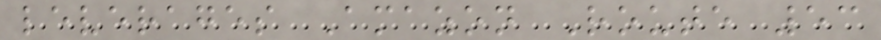leverages Amazon Route 53
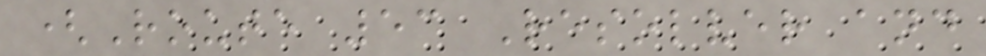(Route 53 Resolver and
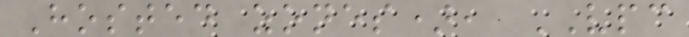Hosted zones), VPC
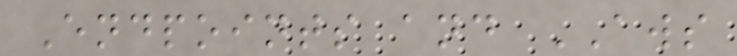Endpoints and AWS
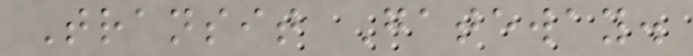Transit Gateway.
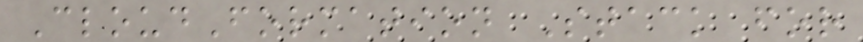CloudFormation Stack for
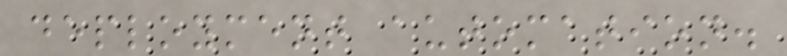deployment automation.
